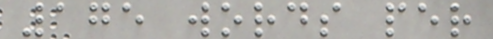175 words per
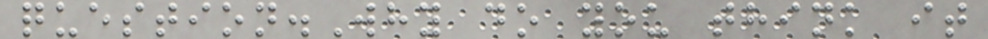question.Why do you think it
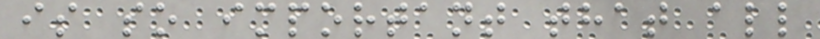is so important that all
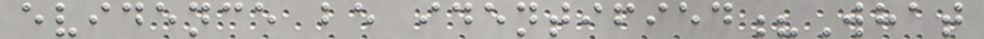evidence be identified?What
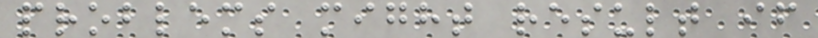problems might result if
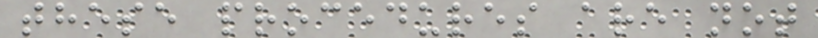these procedures are not
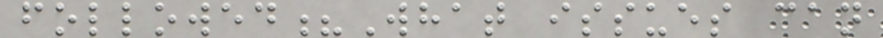followed?What issues can
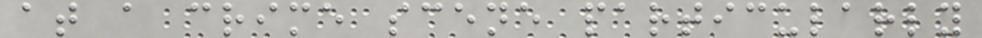at a crime scene particularly
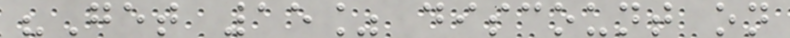"Get 15% discount on
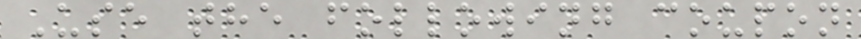Use the following coupon
